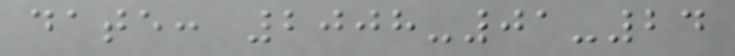date: 2008-01-24
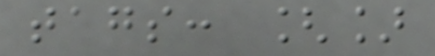tags: []
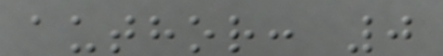author: 0
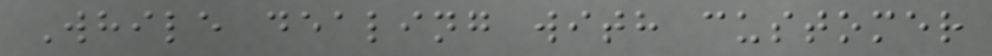While dealing with customer
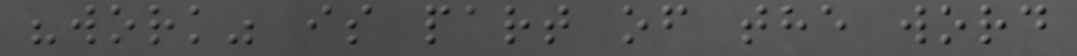"work" is part of the word
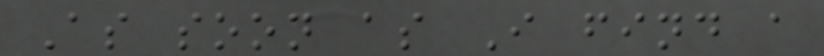As soon as I find a
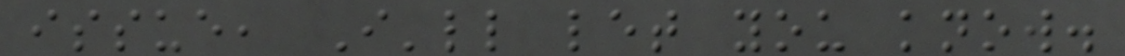issue, I'll let you know.
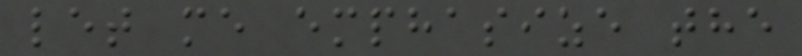let me emphasize the
